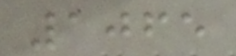1065
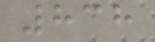838
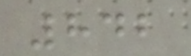842
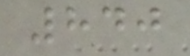840
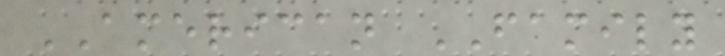AMERICAN FAMILY
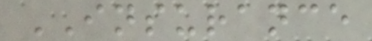INSURANCE
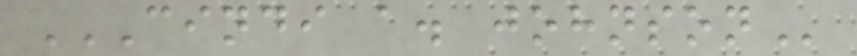CINDI A. JOHNSON
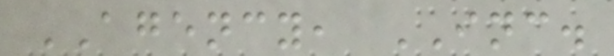AGENCY, INC.
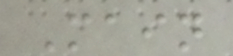Main
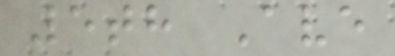5th Ave
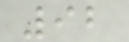92
